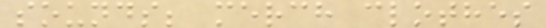sounds; merch clothes
